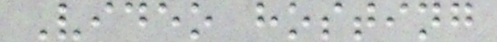Video hosting
